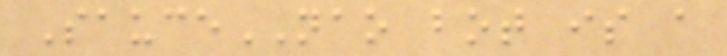SauceNAO bot is a
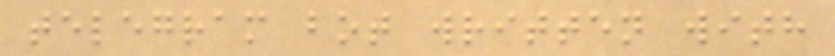telegram bot written with
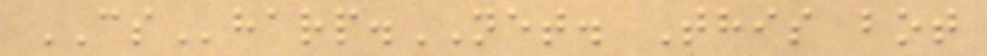CSharp.NET. This bot
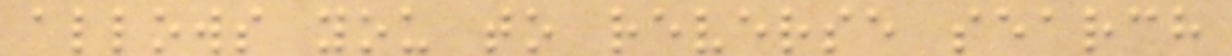allows you to reverse search
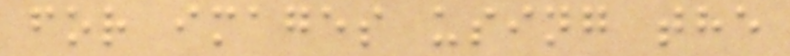for images using the
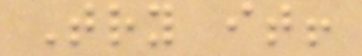Try it!
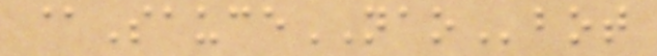@SauceNAObot
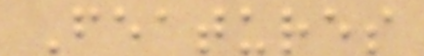Features
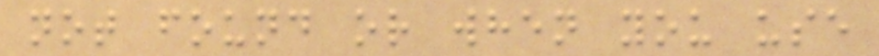not found or when you use
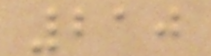210
